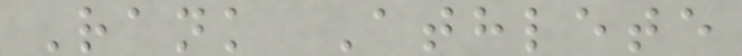Rank Athlete
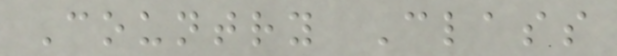Country Class
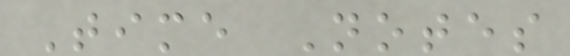Time Notes
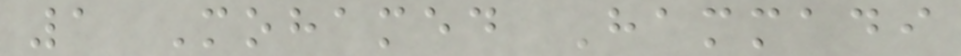1 Mohamed Hammadi
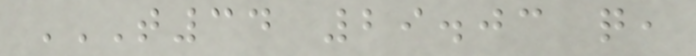T34 29.03 Q,
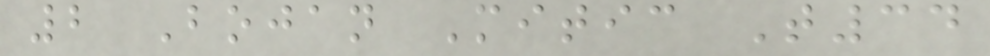2 Bojan Mitic T34
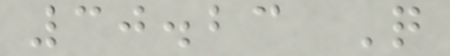30.23 Q
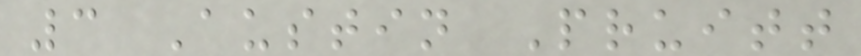3 Austin Pruitt
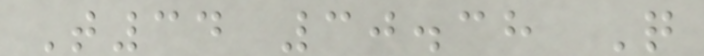T34 30.38 Q
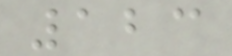123
